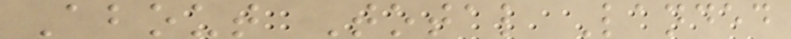About Total Landed
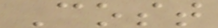Cost
